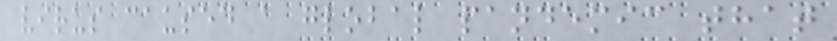virus caused a global pandemic that
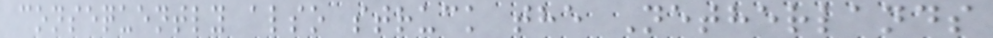consequently also struck the Netherlands
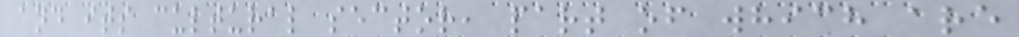and its cultural sector, part of which are
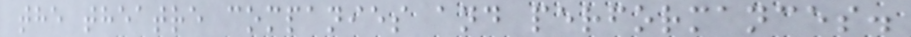the theatre companies and performances.
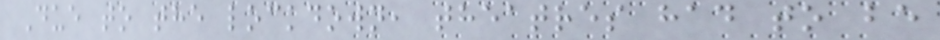Due to the lockdown, theatres had to be
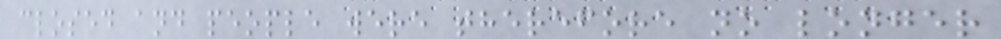closed and people were therefore no longer
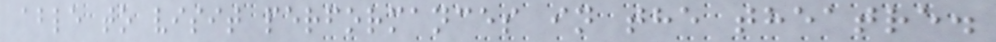able to visit performances in the theatre.
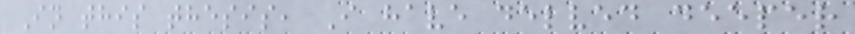In this thesis, I have delved deeper
